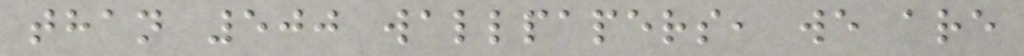than 500 wallpapers, we are
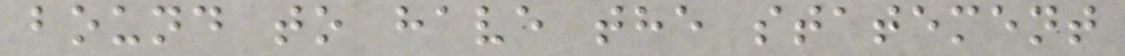bound to have the statement
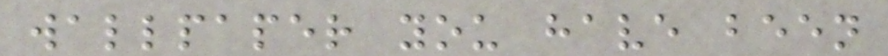wallpaper you have been
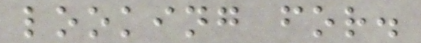looking for.
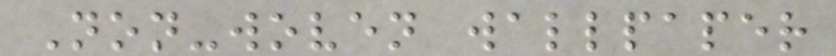Non-woven wallpaper
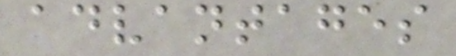advantages
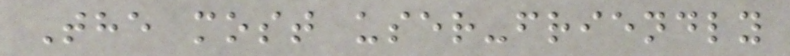The most user-friendly
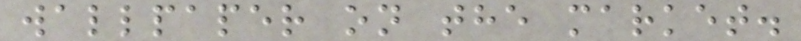wallpaper on the market.
